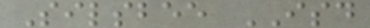Silsbee ISD
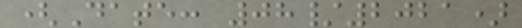(Date: 08/2021)
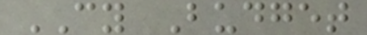CY Budget
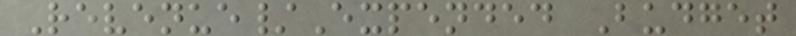Revenue/Expended Budget
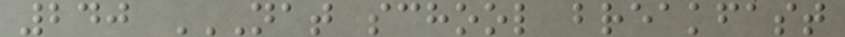240 NAT SCHOOL BREAKFAST
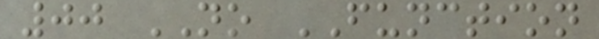00 NO FUNCTION
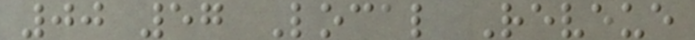00 57 Local Reveue
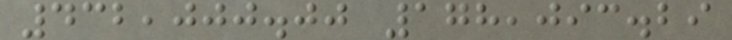432,000.00 178,093.29
